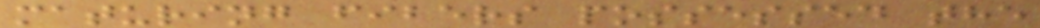maturing fibers possessed the
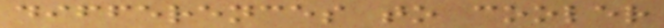differences to cooler
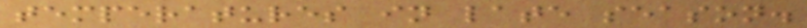temperatures in late season.
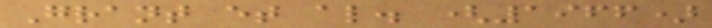Grant et al. (1966)
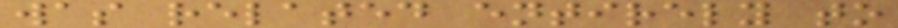was related entirely to
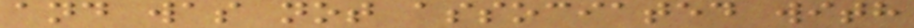and was not associated with
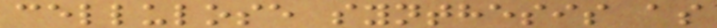cellulose synthesis as
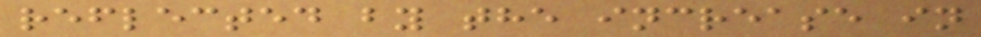reflected by the increase in
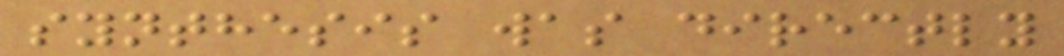synthesis was directly
